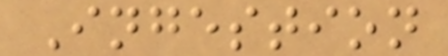Ingestion
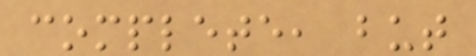complete, but
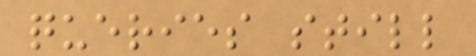queries still
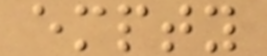empty
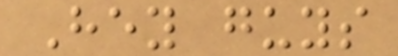Hey guys
